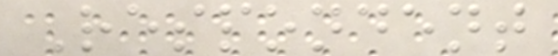Respondent
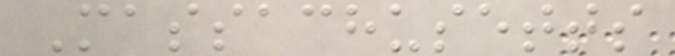Massachusetts
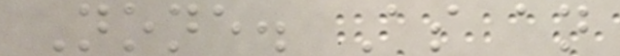None. As an
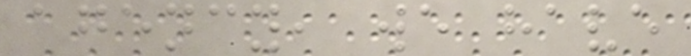agency, we have
